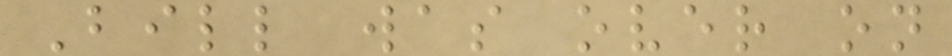Bill was over on
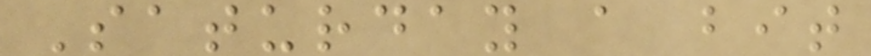Saturday a bit
